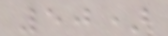50)
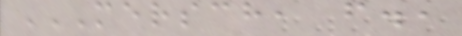MERSCH, F.,
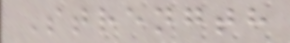Strength
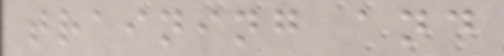training and
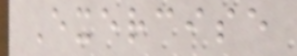Exercise
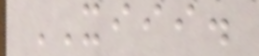XIII.
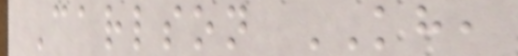Carlson KH,
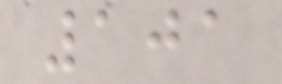101
